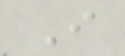I
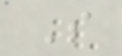S
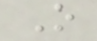O
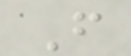F
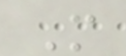M
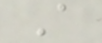A
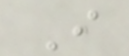I
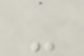-
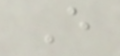E
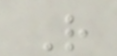R
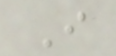I
